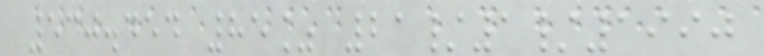530.454 85% 21/1/1990
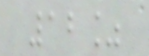12%
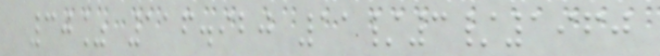30% 116.920 11/3/1960
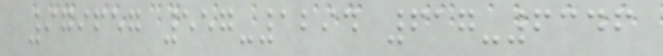979657 557-1294 617-6346
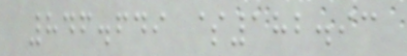846.649 $182.93
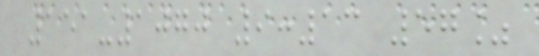151-1070 9:13 57%
